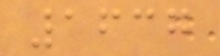1637
